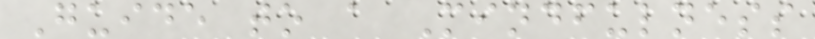Guide to a Mindfulness
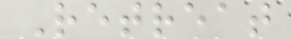Retreat
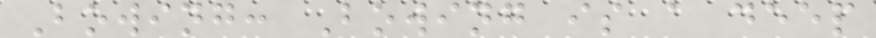Bowing: Bowing is a deep
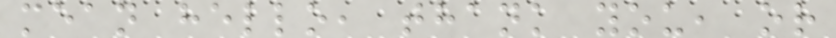mean hello, thank you, or
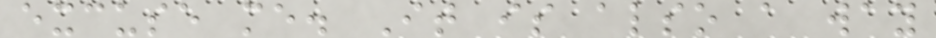excuse me. It is also a way
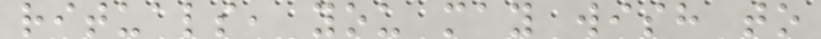rituals, you may wish to
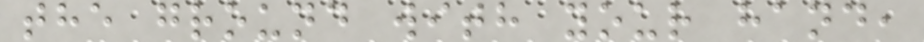the ground with your hand,
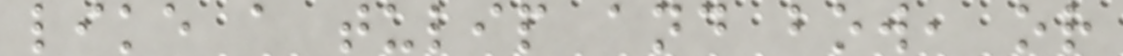like a tulip and bow, or
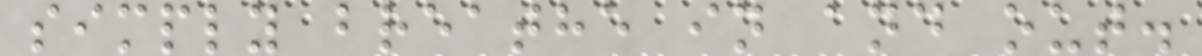simply breathe in and out.
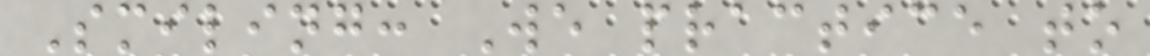Smiling: We practice to
